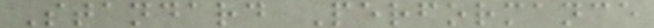Standard Performance
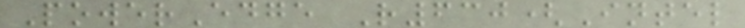PowerEdge R630(Intel
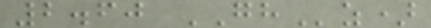2.60 GHz)
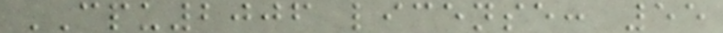CPU2006 license: 55
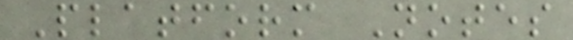Platform Notes
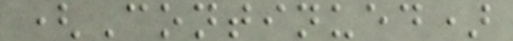(Continued)
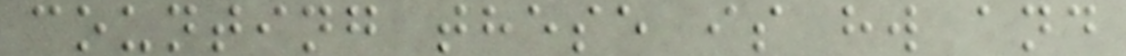counting these is hw and
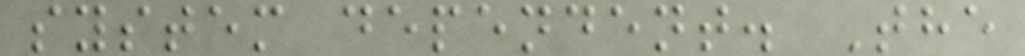system dependent. The
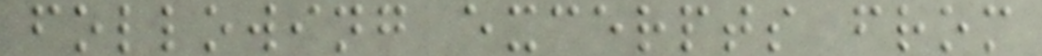following excerpts from
